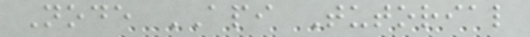Node API Tutorial
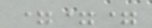===
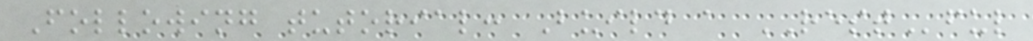Following tutorial: Build a RESTful
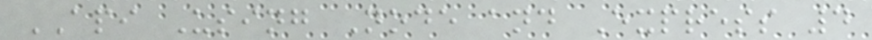API Using Node and Express 4
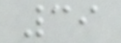39
